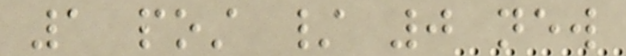1 post / 0 new
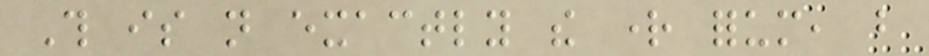This is not exactly the right forum, but
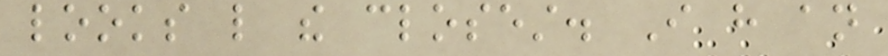looks like the closest. I have an
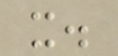it.
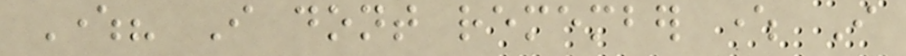Where? I dont remember where I
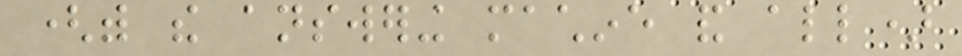(with the answering machine and all)
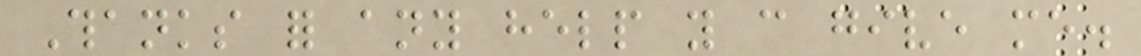Thanks for any help you can give me.
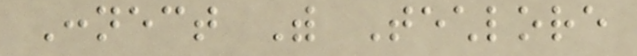Connect With Techlore
